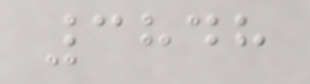3848
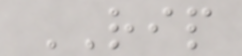RIP
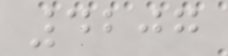4207
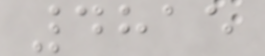4815
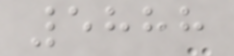5888
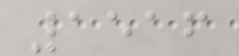1516
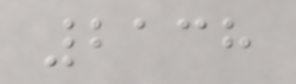2138
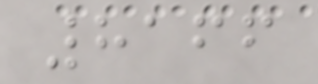8166
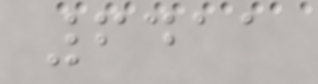6411
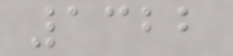1322
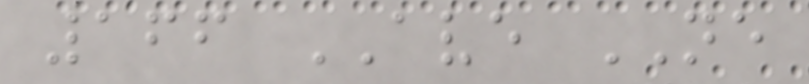166 AVE NE
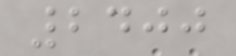2400
